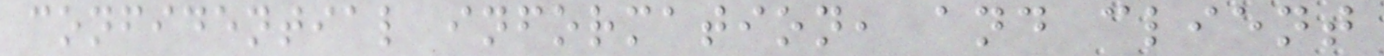confidential information, and client
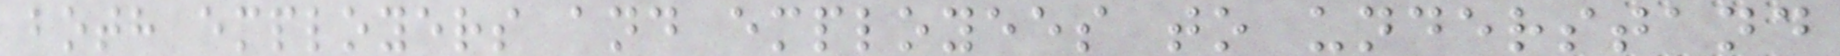both employers and employees to understand
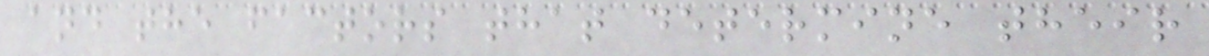and the factors that determine their
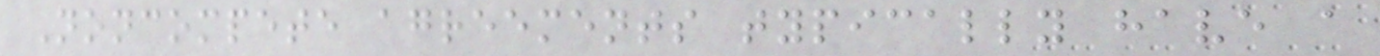Noncompete agreements typically have a
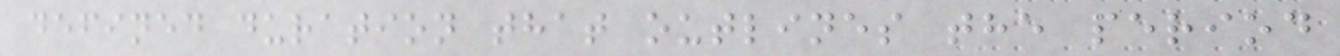defined duration that outlines the period
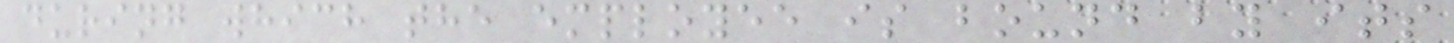during which the employee is bound by its
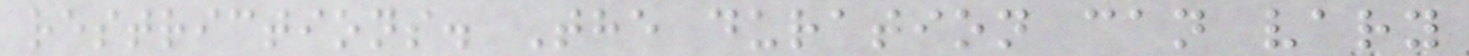restrictions. The duration can vary
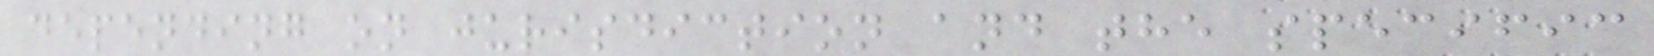depending on jurisdiction and the specific
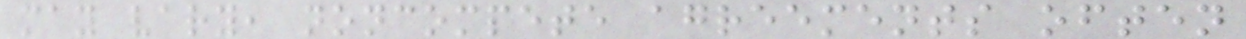may vary, noncompete agreements often
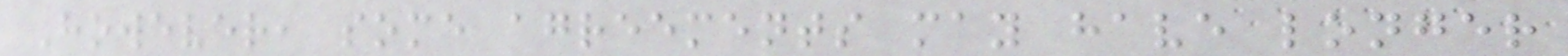However, some agreements may have longer
